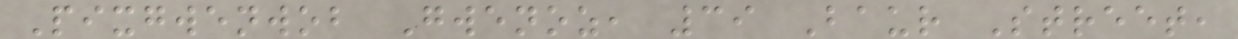Pixgwenwob Gwenoz, 39 Baur Street,
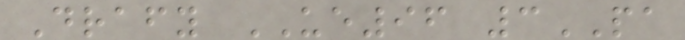Drafy UE96 3PA
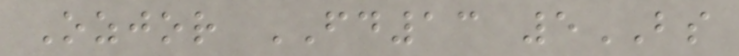Ozjor FD13 5BS
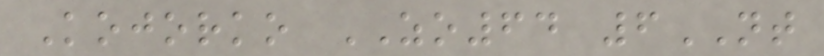Kojorko ZO64 6NT
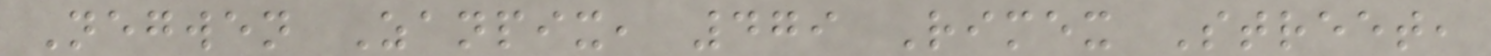Negwen Zanpix, 479 Rimex Street,
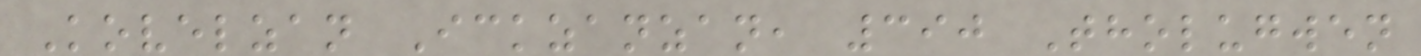Kovelzan Ickzanzan, 390 Tholugwen
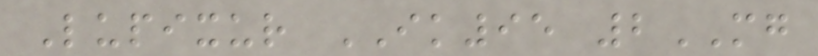Lupixur IK95 2MG
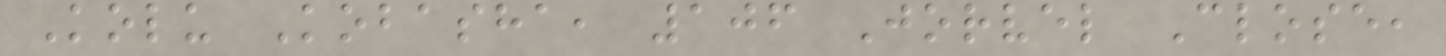Kolu Kobasha, 106 Jorvel Close,
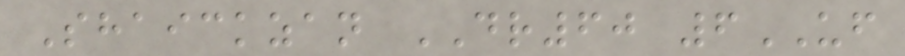Shaickzan DR60 6UF
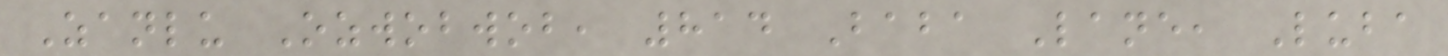Zanlu Ozwobwob, 814 Baba Lane, Luba
